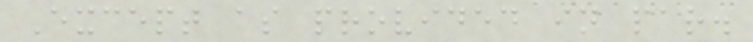Except as provided in par.
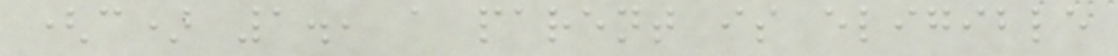(c) 1., a parent is eligible
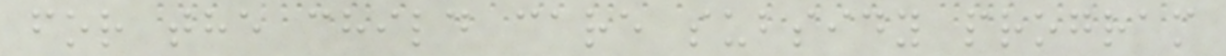for the child care subsidy program
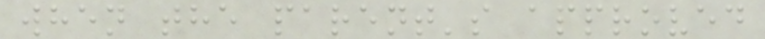when the parent's approved
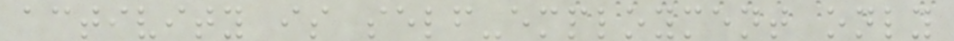activity is self-employment only
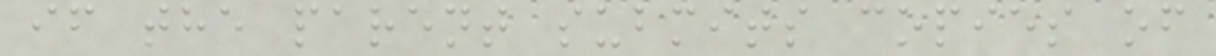if the parent submits copies of
